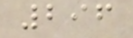296
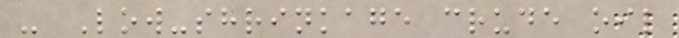- Low-shrinkage crude oil
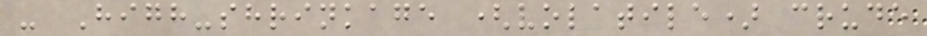- High-shrinkage (volatile) crude
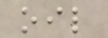oil
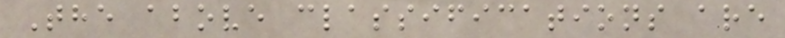The above classifications are
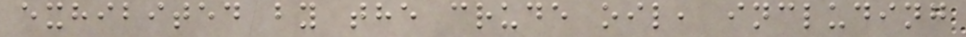exhibited by the crude oil, including
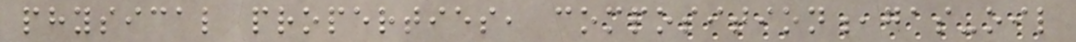physical properties, composition,gas-oil
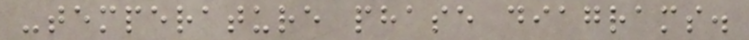-temperature phase diagrams.
